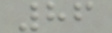86
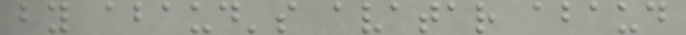by abaud's avatar abaud
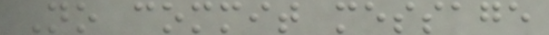No commit message
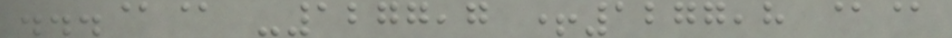...@@ -1277,7 +1277,8 @@
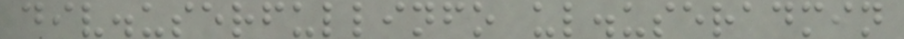div.userfullinfo ul.useradmin
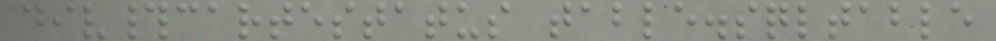div#cartestatus table.sqltable
